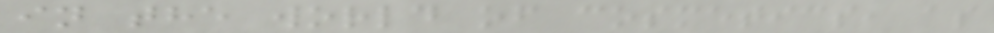in the world of cosmetics, as
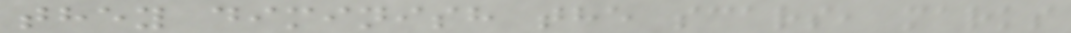they diminish the scars, marks
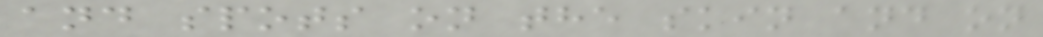and spots on the skin and on
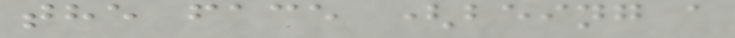the face (being a
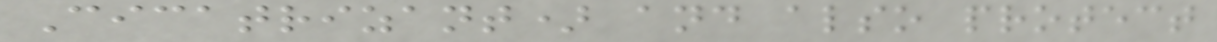Cicatrizant) and also protect
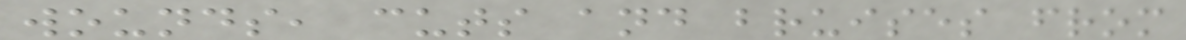wounds, cuts and bruises from
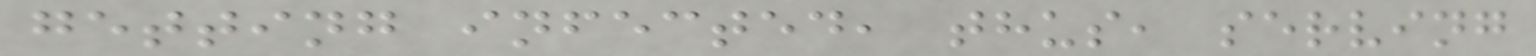getting infected, thus, serving
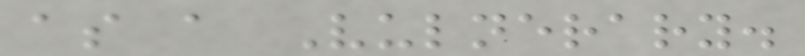as a Vulnerary.
